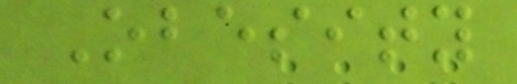Obesity
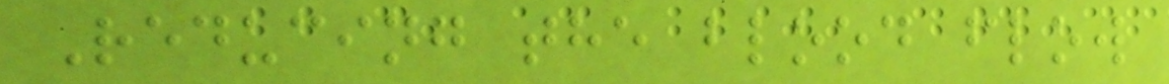Reducing the blood flow
